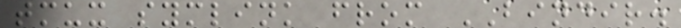tmux symlink from BINDIR.
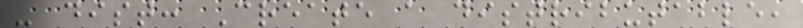- dist: Create a distributable,
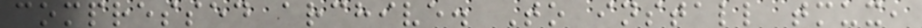compressed archive. To install tmux,
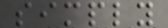simply
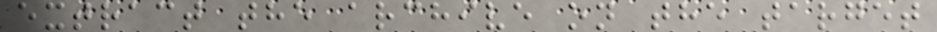extract the archive on the target
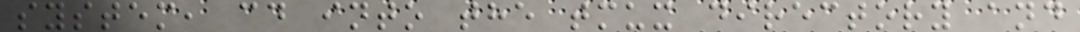system, cd into the tmux directory and
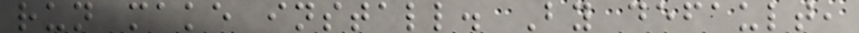run make install. By default,
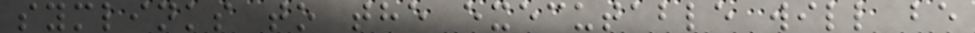symlinks to the executable will be
